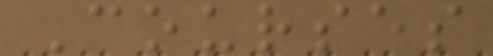Courses
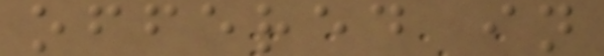offered in
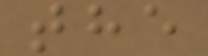the
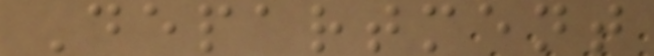Department
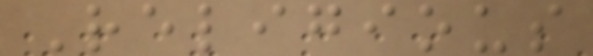Religious
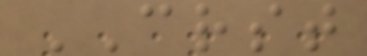CRST
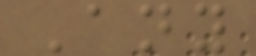Any
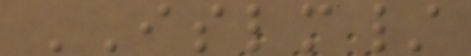ISLM/
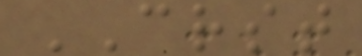CRST
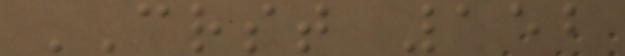CRST 152
